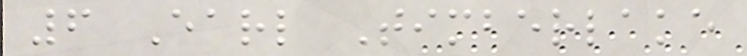6 Earl Timberlake
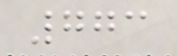773
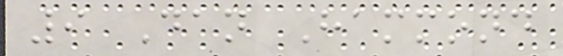9 Dan Hammond
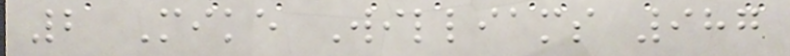2 Mike Williams 987
